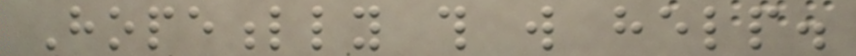Hopefully this will help.
